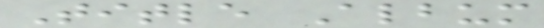Title Album
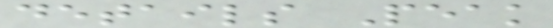details Peak
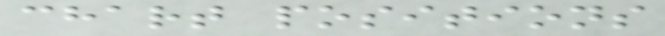chart positions
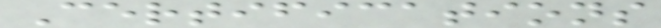Certifications
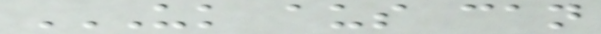UK AUS CAN
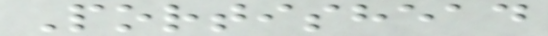Portishead
